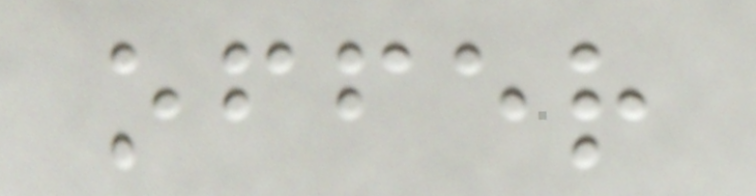offer
